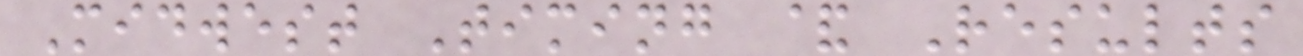Midwest Timing & Results
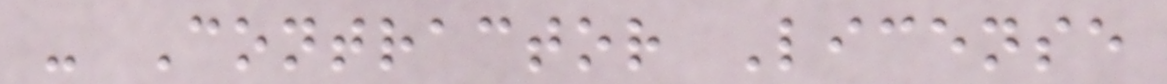- Contractor License
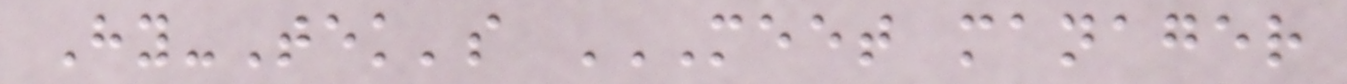Hy-Tek's MEET MANAGER
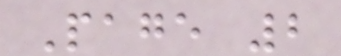Page 2
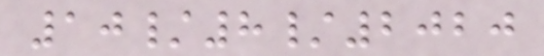10/8/2020
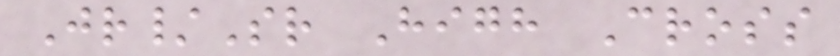Jr/Sr High Cross
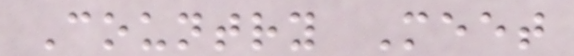Country Meet
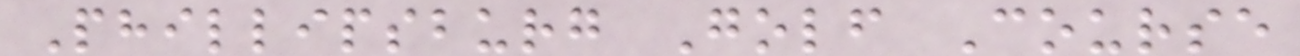Phillipsburg Golf Course
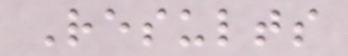Results
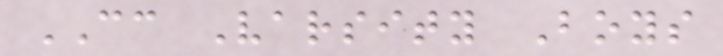CC Varsity Boys
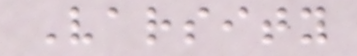Varsity
